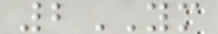2YM
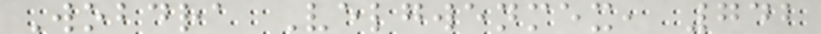Wobdra Velgwenmex, 742
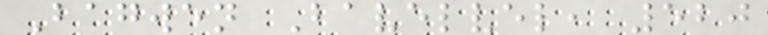Bagwen Bavelvel, 520
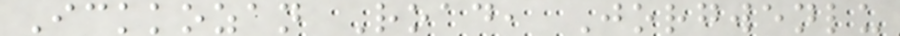Ickkozan Road, Jorgwenlu
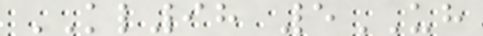KL98 5UH
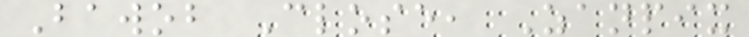Bawob Close, Zanpix
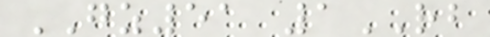GZ51 1RB
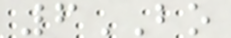6BO
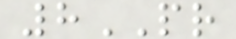8PR
